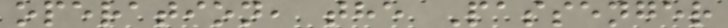operation, the Passenger
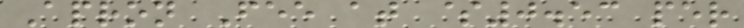Apron Fee at $0.53 per
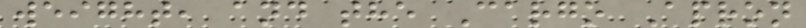weight, and the Cargo Apron
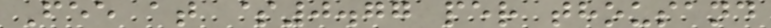Fee at $0.77 per thousand
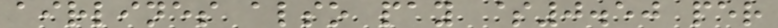airlines also pay $0.50 per
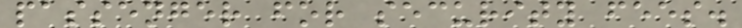passenger for security fees.
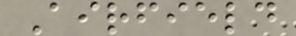Airfield
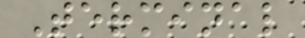Terminal
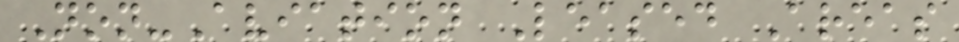Non-Aviation Leased Areas
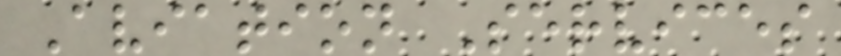Aviation Services
